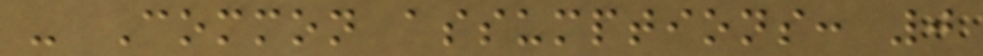- Common assumptions: 0
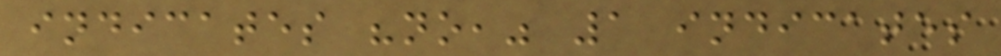indicates "no," 1 indicates
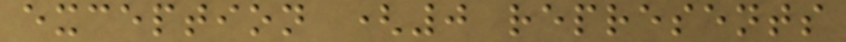exception (0 represents
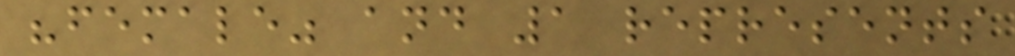"female" and 1 represents
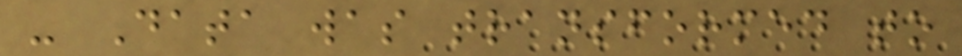- Data was transformed to
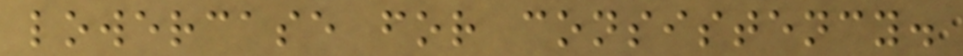lowercase for consistency.
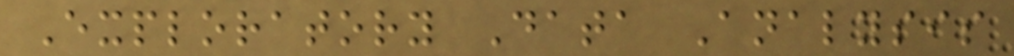Exploratory Data Analysis
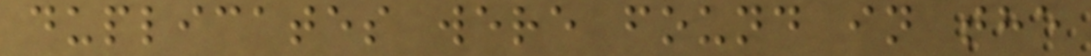duplicates were found in the
